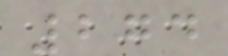274
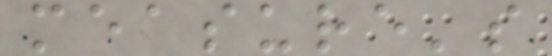measure's
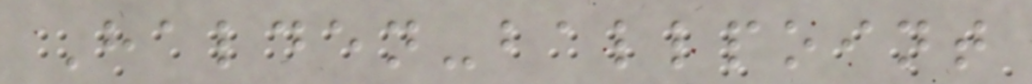Halden-ballpoint
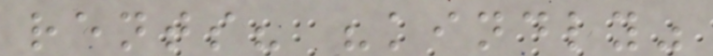rents? "kindly"
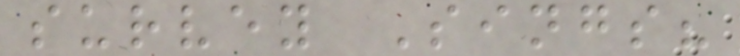survey Sings?
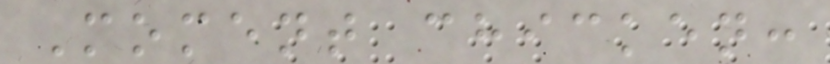Moment chicken:
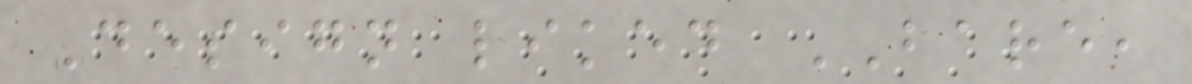Design liked BARE,
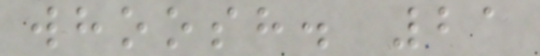whoosh. 21
